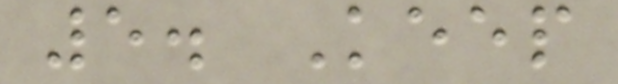5. Keep
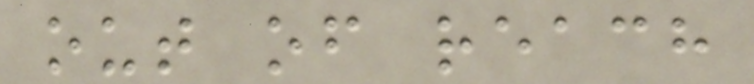out of reach
